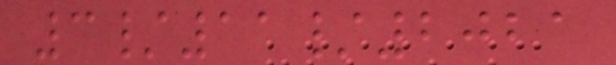3/11/2021
